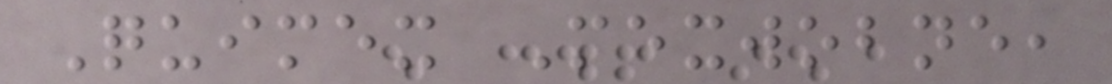Quimex Mexwobne,
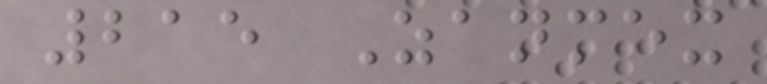215 Zanmex
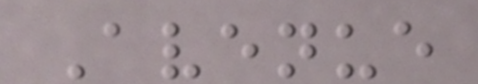Avenue
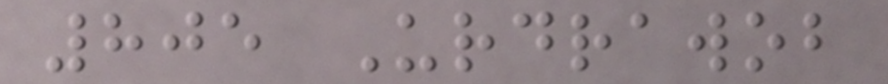805 Urdrawob
